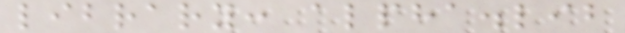library: alpha.lib
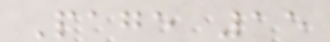Page 15
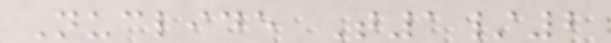Nuclide T1/2
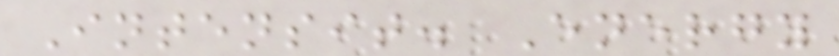Intensit. Energy
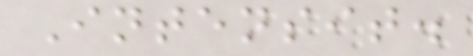Intensit.
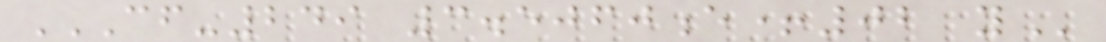CF-249 3.5060E+02 Y
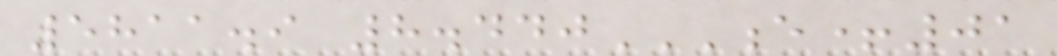5811.9 8.440E+01
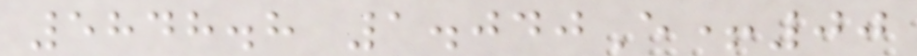5848.8 1.040E+00
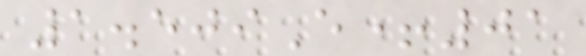1.509E+01
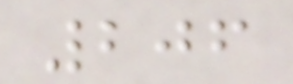206
